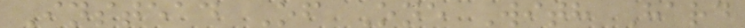Instead Of One With Hard
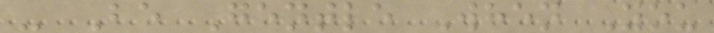- Be Gentle When You
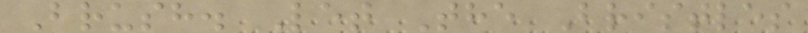Brush. Let The Bristles
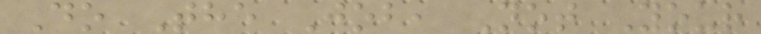Do The Job, Not Your
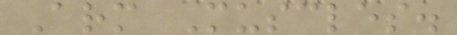Arm Muscles.
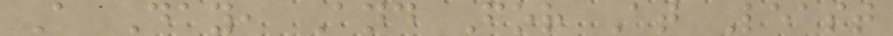A Day, And For At Least
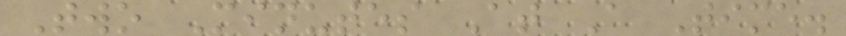Two Minutes At A Time.
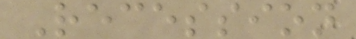Recession
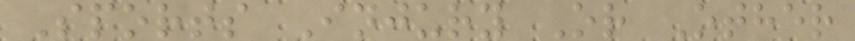Sports Injury Or Other
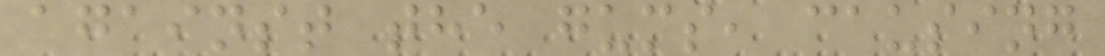against the gums, causing
